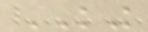KING
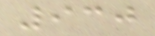930
